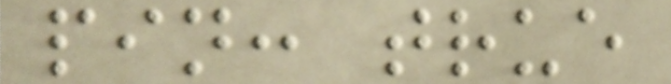pin: true
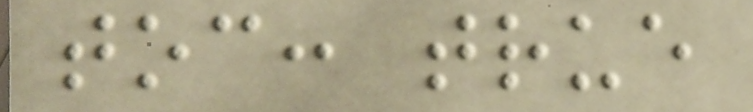toc: true
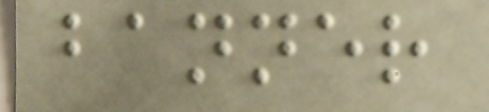banner
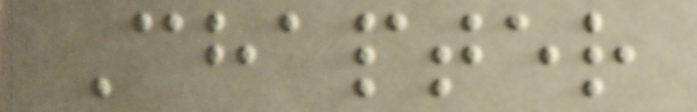Chapter
